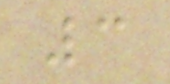3
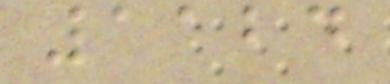1124
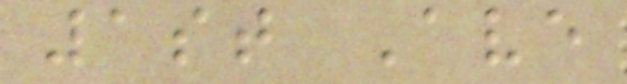1st Ave
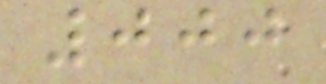000
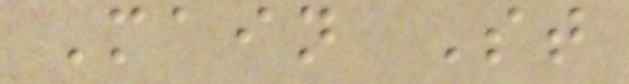Main St
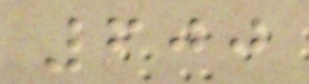600
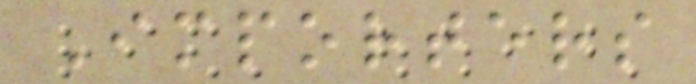Importers
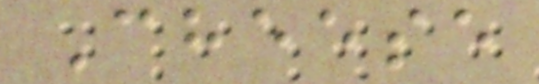Cheese
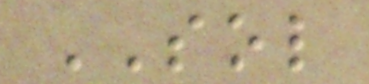SOL
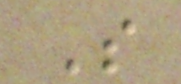S
